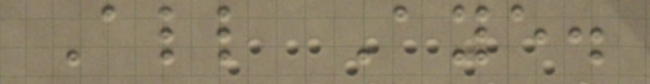All Aye.
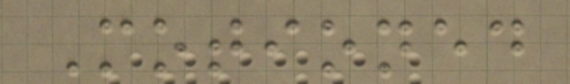Motioned
